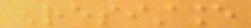Resistance
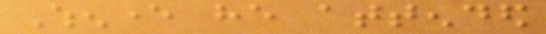Whenever he attended
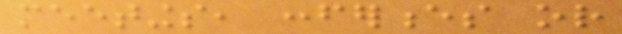meetings, conferences or
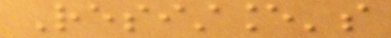Resistance's
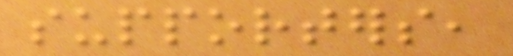supporters,
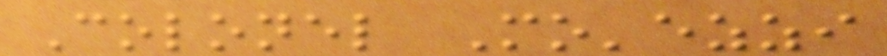Colonel Mo'ezzi
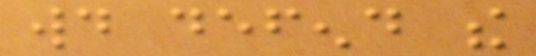would defend the
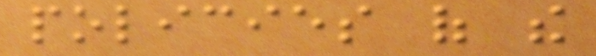policies of the
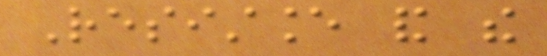Resistance and the
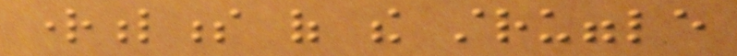rightfulness of the struggle
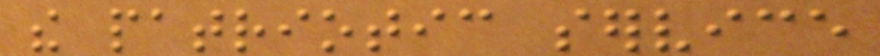the patriotic service
